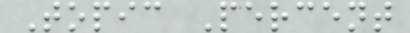Topic Percent
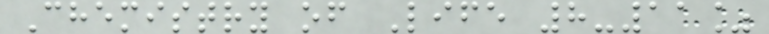Chemistry of Life 8-11%
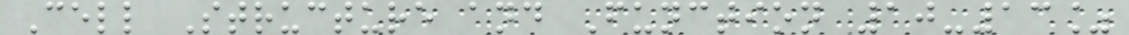Cell Structure and Function 10-13%
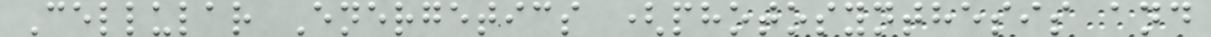Cellular Energetics (photosynthesis and
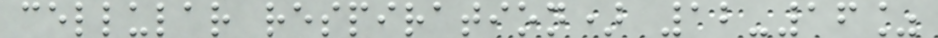cellular respiration) 12-16%
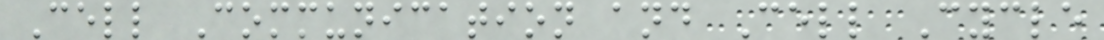Cell Communication and Cell Cycle
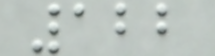122
